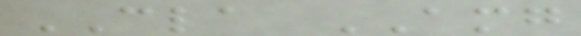CLA AMG
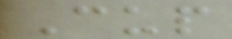Cup
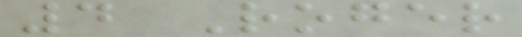4 Roger
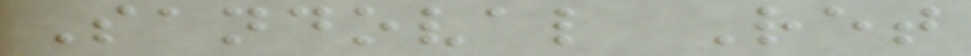Sandoval Ret
